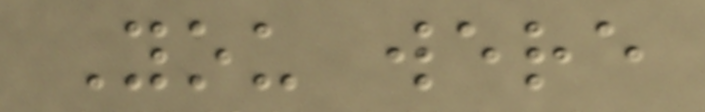You were
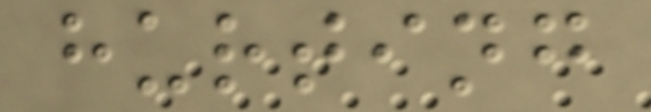hurting
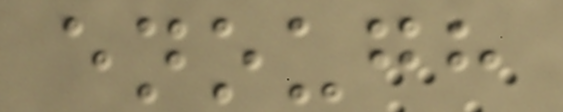enough
